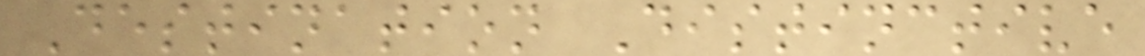Destination Distinctive
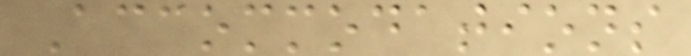Accommodations
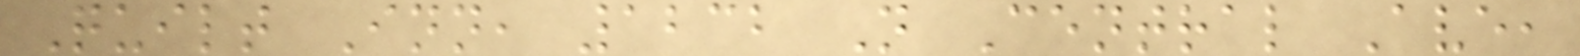Quilt Inn, 1232 N Central Ave,
